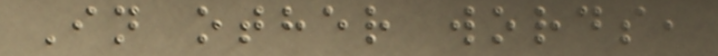In other words,
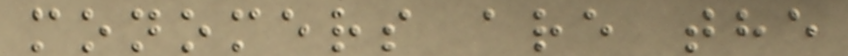monomers are the
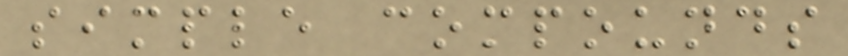simple compounds
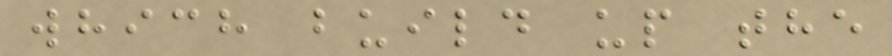which build up the
